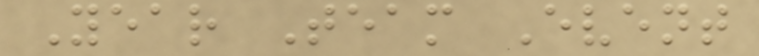Year Team Event
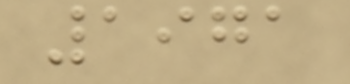1971
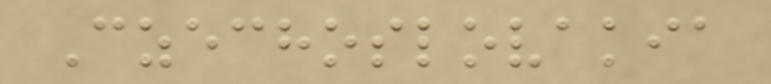Czechoslovakia
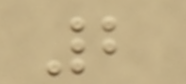2
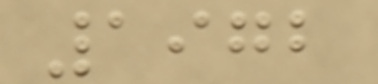1972
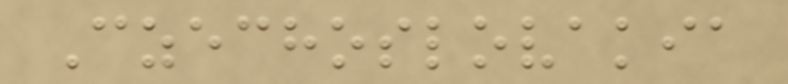Czechoslovakia
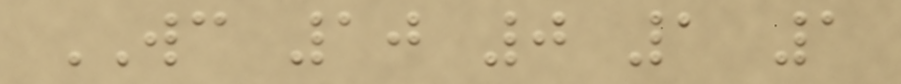WC 10 0 1 1
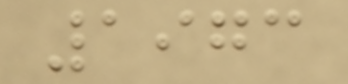1973
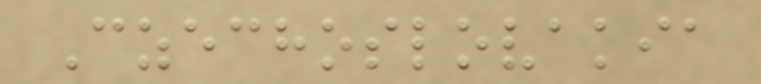Czechoslovakia
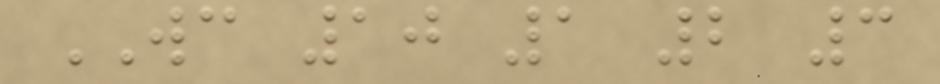WC 10 1 2 3
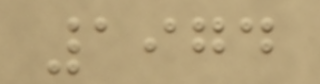1974
